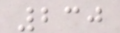230
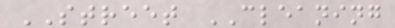STREET CLEANING
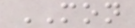MON
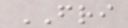FRI
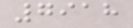7918
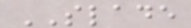SLADE
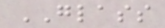GLASS
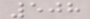508
